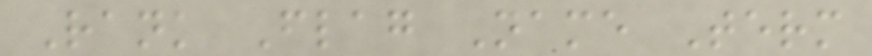Rank Flag Name Term
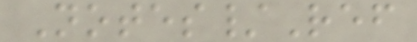Notes/Ref
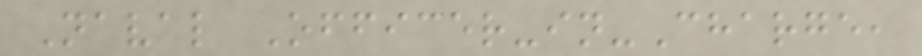Naval Officer-in-Charge,
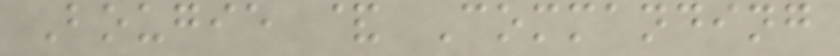Bougie & Commanding
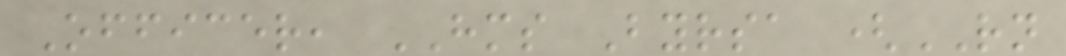Officer, HMS Byrsa (RN
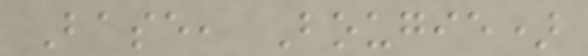Base, Bougie)
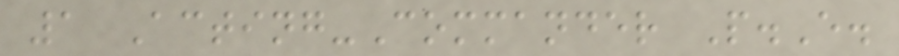1 Acting-Commander P.E.
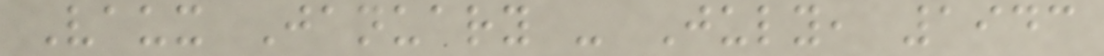Vaux January - July, 1943
